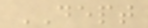DEPT
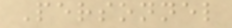Personnel
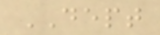DEPT
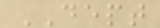DEPT
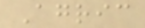Agric
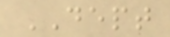DEPT
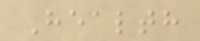Health
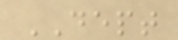DEPT
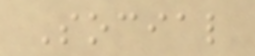Social
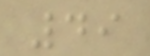49
